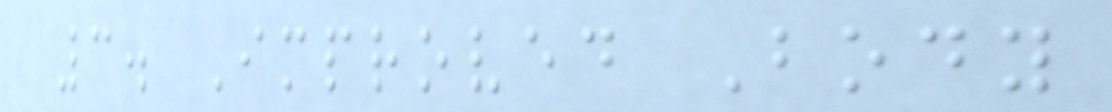3. Improved Body
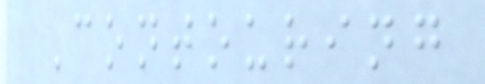Contouring
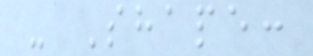- Shape:
